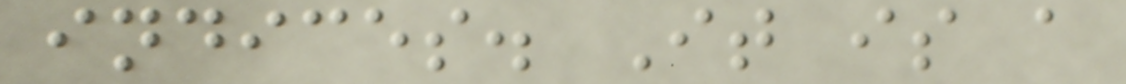indices. It is a
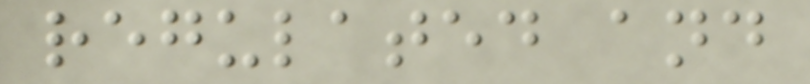regulated and
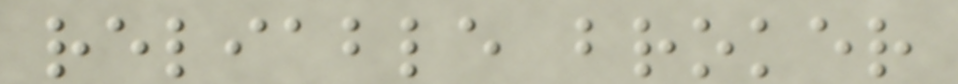reliable broker
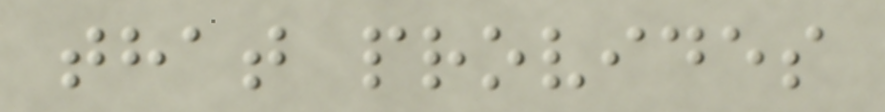that provides
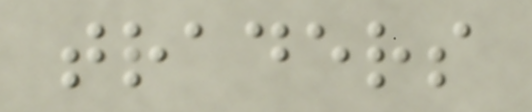traders
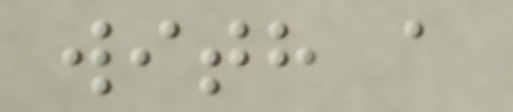with a
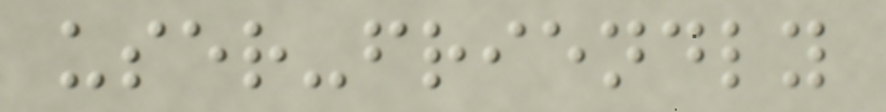user-friendly
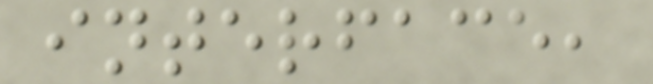interface,
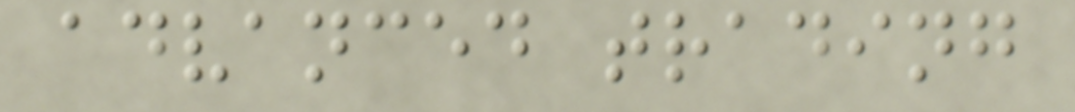advanced trading
